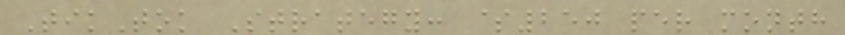TikTok Strategy: $250 per month
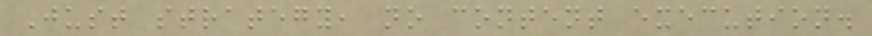Just strategy, no content execution.
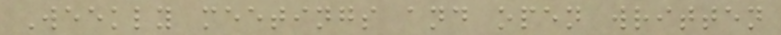Weekly meetings and open written
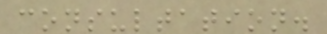consultation.
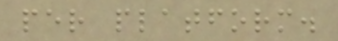per platform.
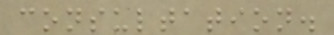consultation.
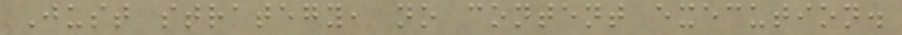Just strategy, no content execution.
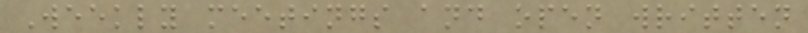Weekly meetings and open written
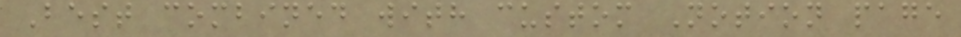Best combined with custom Notion page
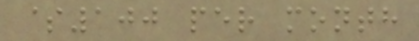$100 per month
